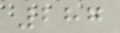287
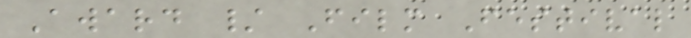Award / Film Festival
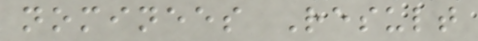nominees Result
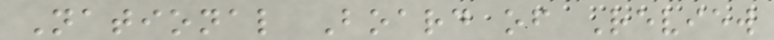National Board of Review
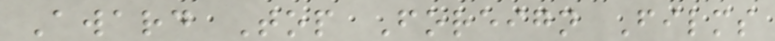Award Top Foreign Films
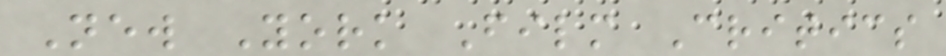New York Film Critics
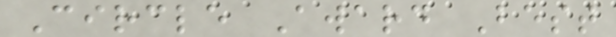Circle Award Best
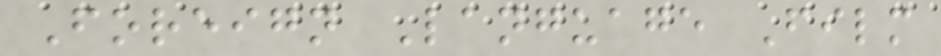Foreign Language Film
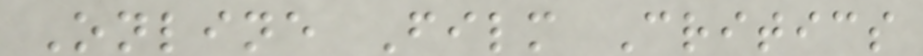Online Film Critics
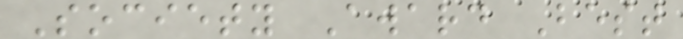Society Award Best
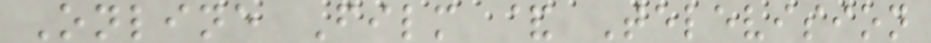Online Film & Television
